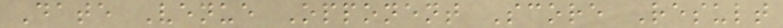Date Venue Opponent Score Result
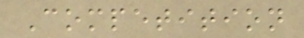Competition
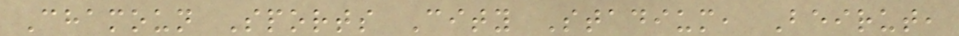Chamoun Sports City Stadium, Beirut,
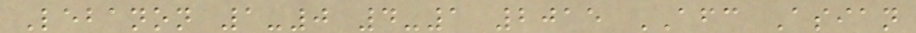Lebanon 1-0 4-1 2015 AFC Asian
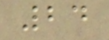24
